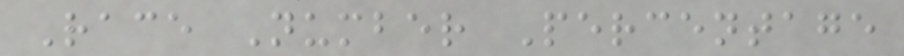Race Number Percentage
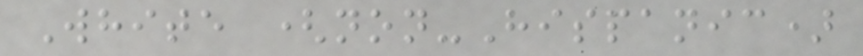White (non-Hispanic)
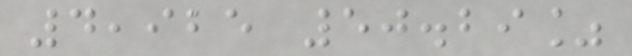4,925 50.29%
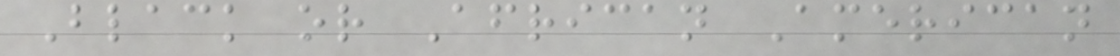Black or African American
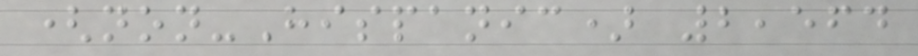(non-Hispanic) 2,564
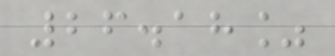26.18%
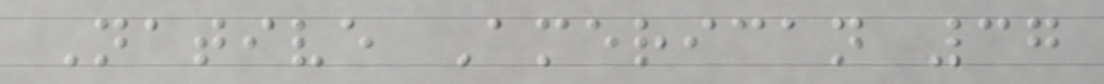Native American 37
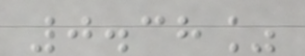0.38%
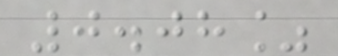0.08%
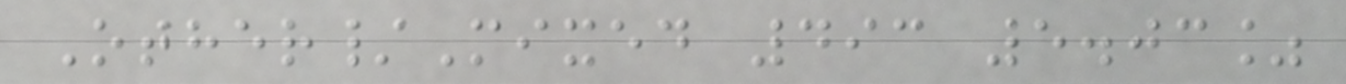Other/Mixed 493 5.03%
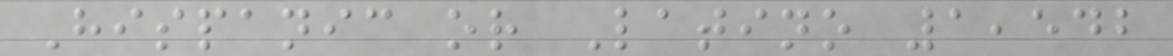Hispanic or Latino 1,542
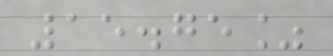15.75%
